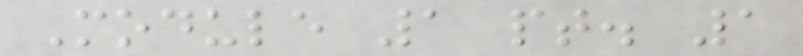Module 1 pt. 1
